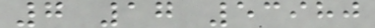7 17 53980
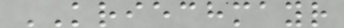KRIECHMAYR
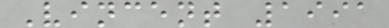Vincent 1991
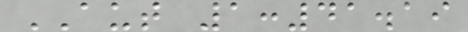AUT 1:41.19
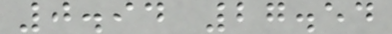0.94 27.54
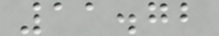11.72
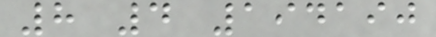8 4 194190
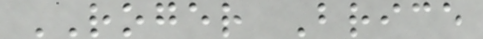ROGER Brice
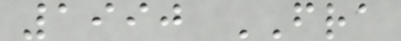1990 FRA
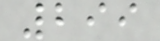299
